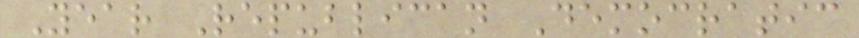Year Republican Democratic
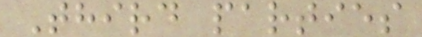Third parties
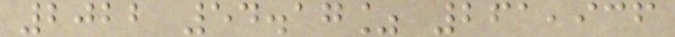2022 54.17% 261,936
